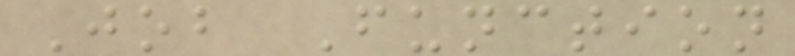Job Function
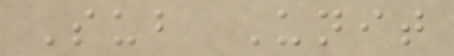Sub Unit
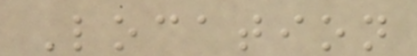Location
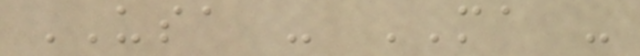USA - MA -
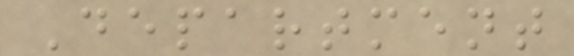Department
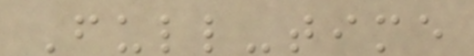Full-time
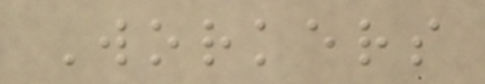Workers
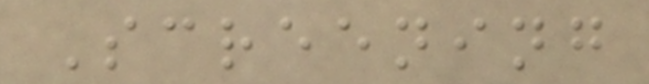Screening
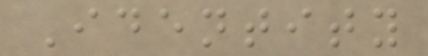Identity
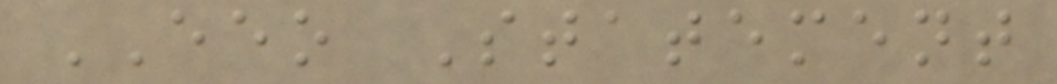EEO Statement
